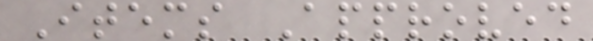Items Approved
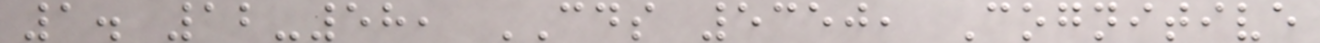1. 12-58, CDS 5350, Cognitive
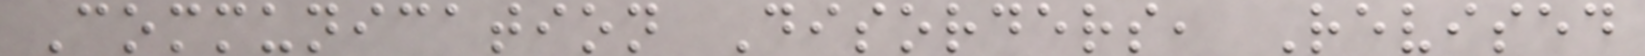Communication Disorders, Revised
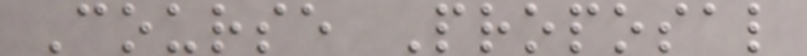Course Proposal
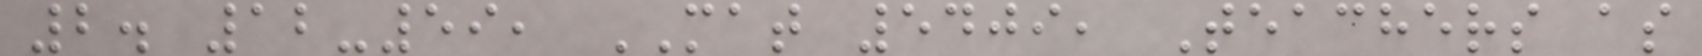2. 12-59, MAT 5409, Teachers as
